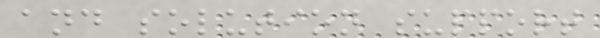and solution support
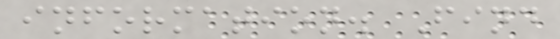information. Find
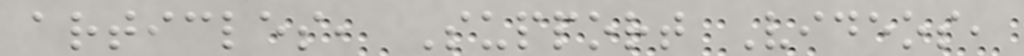articles, Support Videos,
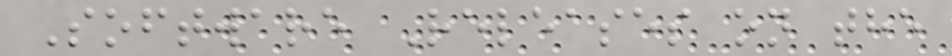Software Releases on the
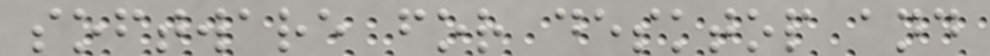software for desktop and
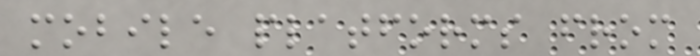mobile platforms from
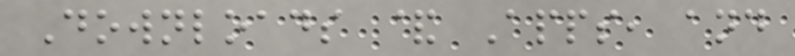Downloads & Apps, and
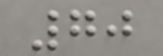70
